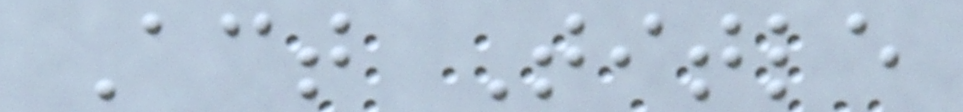Act Title
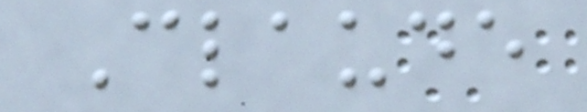Claude
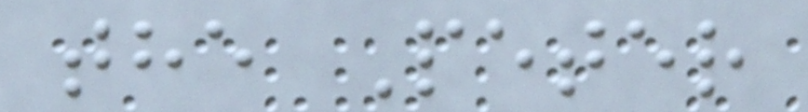the Peter
